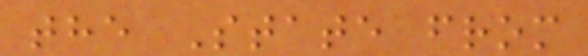the State from
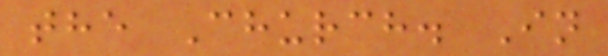the Church. In
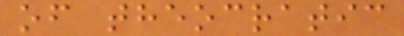of theocratic
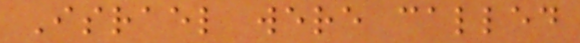Israel were called
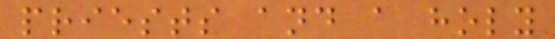priests and a holy
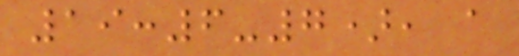19:6-7), a
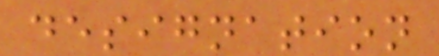designation
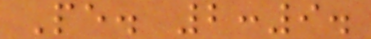Pe. 2:9.
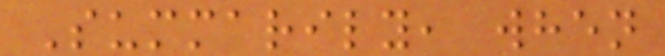Summarily, when
